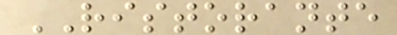RISTORANTE
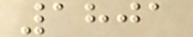1801
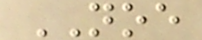NOE
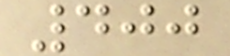400
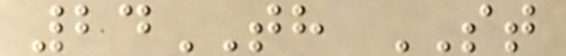24TH ST
